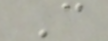C
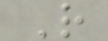R
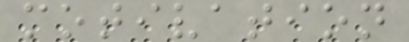motivation
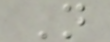N
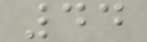44
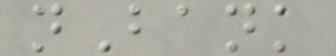nBank
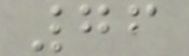76
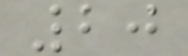20
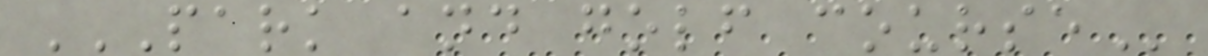PARK AND GOLF COURSE
